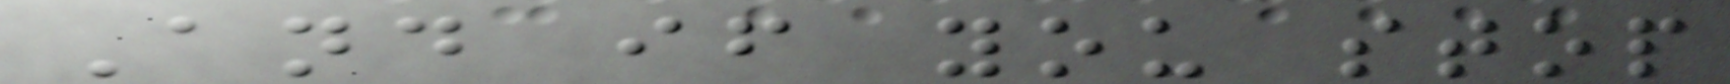And if you stop
